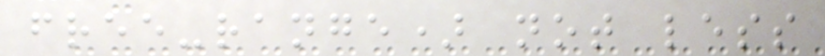free-range) not less
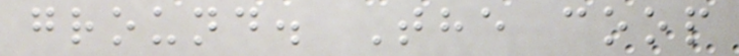ground. The coop
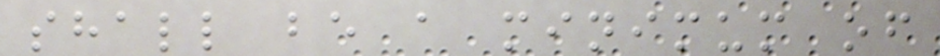shall be a minimum of
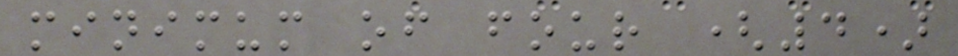minimum of four (4)
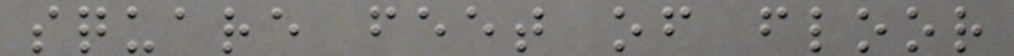square feet of floor
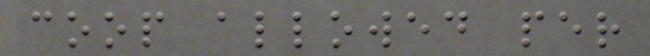coop allowed per
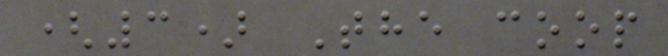(3) The coop
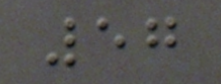57
